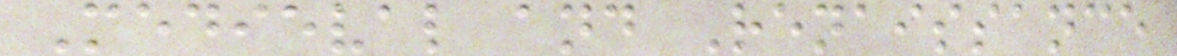Medieval and Renaissance
